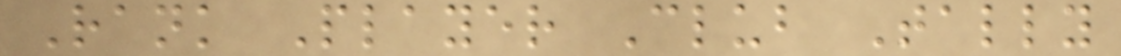Rank Player Club Tally
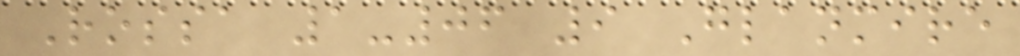Rossa 1-06 9 Glanmire
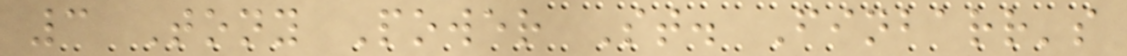3 Tony Power St. Finbarr's
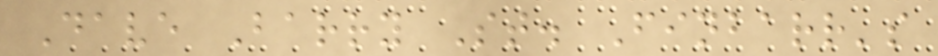Dave Barry St. Finbarr's
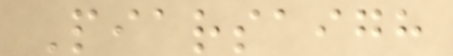Piarsaigh
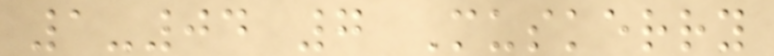1-04 7 Muskerry
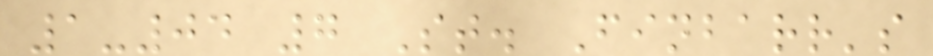1-04 7 St. Finbarr's
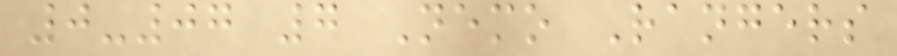0-07 7 Nemo Rangers
